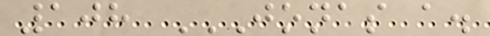108 JONAS A.
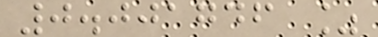0.001746 %
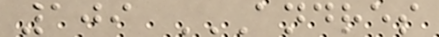109 ANDRES
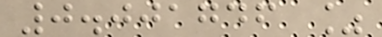0.001746 %
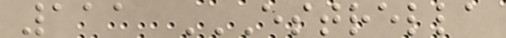111 ESTRELLA
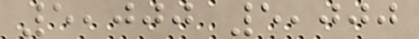5,000 5,000
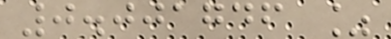0.001746 %
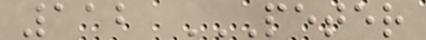112 PETER
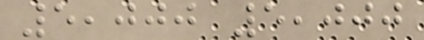5,000 5,000
